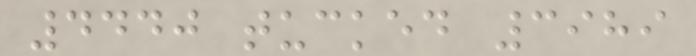4440 tucked 3989
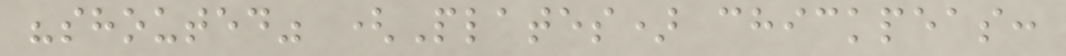"shouted" (Plates) chickpeas:
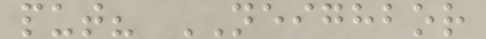put? NEIGHBOR
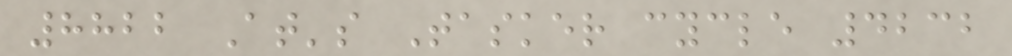8822 At's Tasker cycle 4232
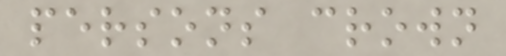persons crown
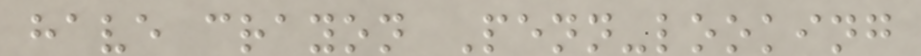have crayon Penn-looking
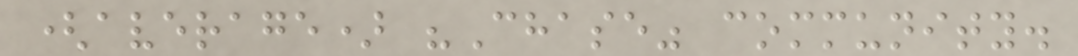(average) "Chase" community.
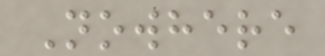Nowhere
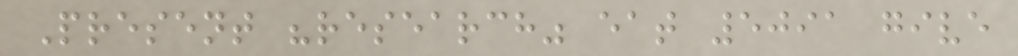Present "research" eat 5091 give
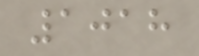1018
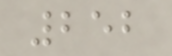252
